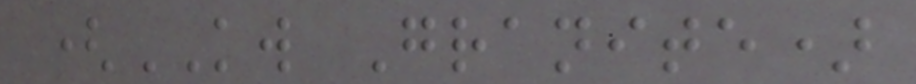(KW Granite)
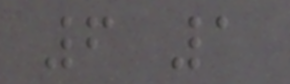6 1
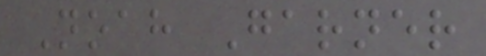Noah Garner
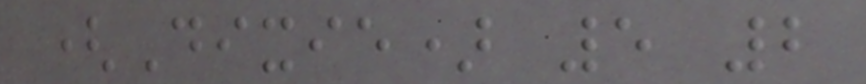(Dixie) 5 2
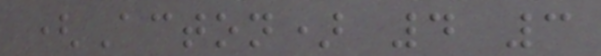(Acton) 4 3
